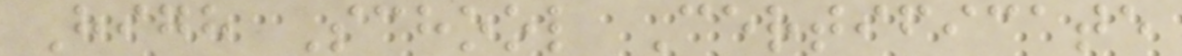High School Certificate
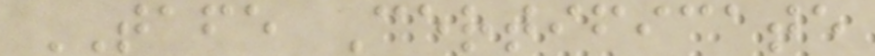TAFE Certificate
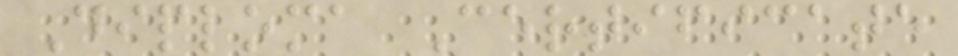Diploma Certificate
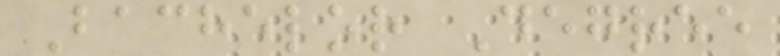Bachelor Degree
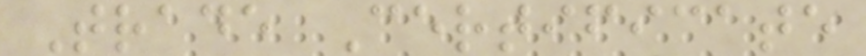Trade Certificate
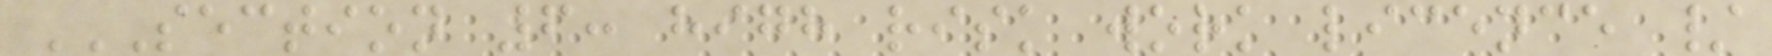SECTION 6: HIGH RISK WORK LICENCE /
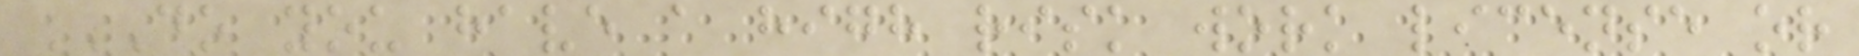DO YOU HAVE A HIGH RISK WORK LICENSE OR
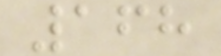168
